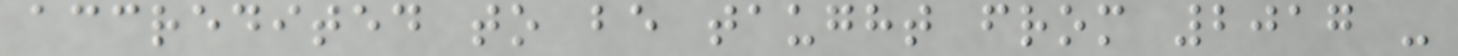accredited to be taught from 2017 -
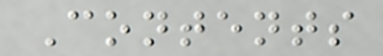Contents
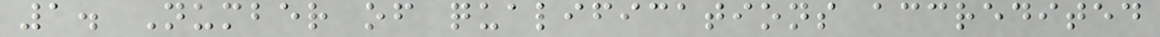1. Number of qualifications accredited
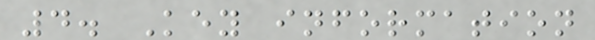4. Key information
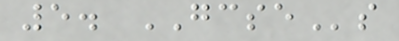5. GCSEs
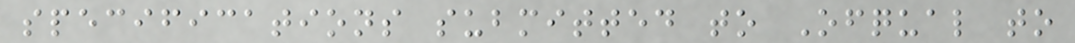specifications submitted to Ofqual to
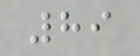89
